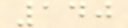140
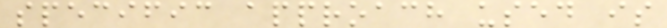specific approach used is
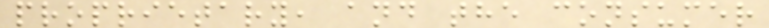proprietary, and the consumer
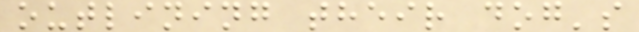outlining their dog's
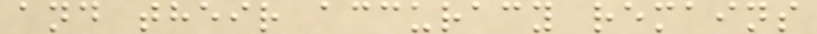and their accuracy remains
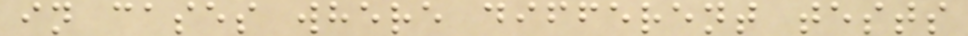in cases where different tests
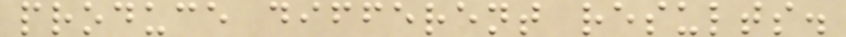produce different results.
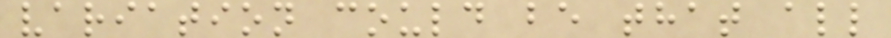variation could be that all
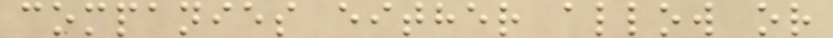companies either allow or
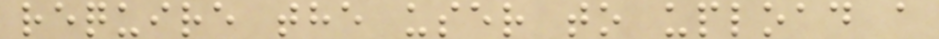require the user to upload a
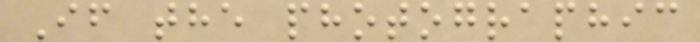If the photographic
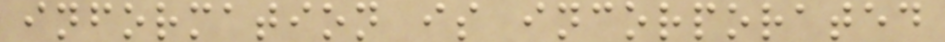information is incorporated
